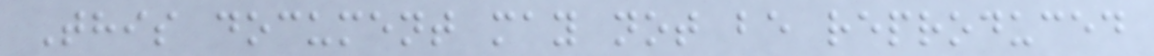This document may not be reproduced
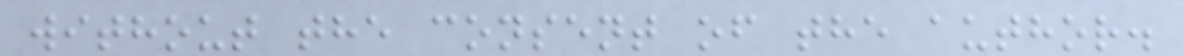without the consent of the author.
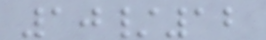10/12
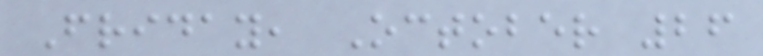Friday, October 26
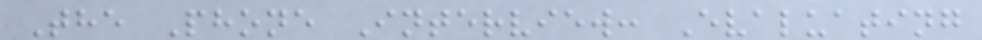The Phone Interview: Evaluating
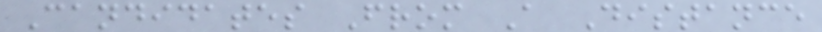Candidates From A Distance
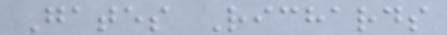Gates Richards
